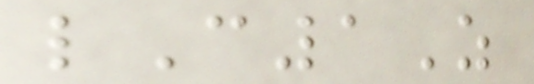lC1Z
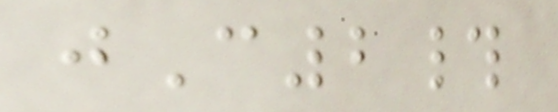jC2#
